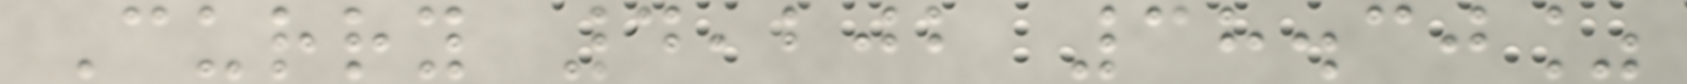Curry 4,202 38.30%
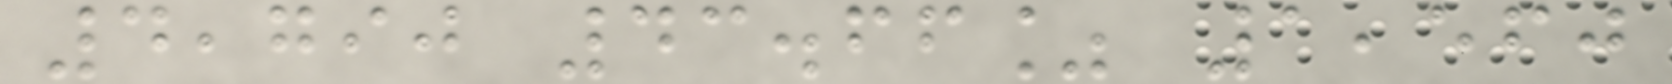4,790 43.66% 1,560
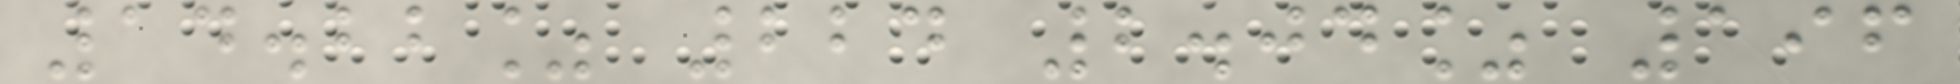14.22% 224 2.04% 196
